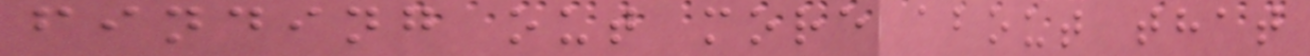finding out more about that
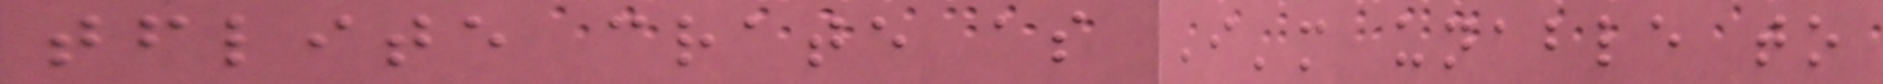tflite crate as I'm unable to
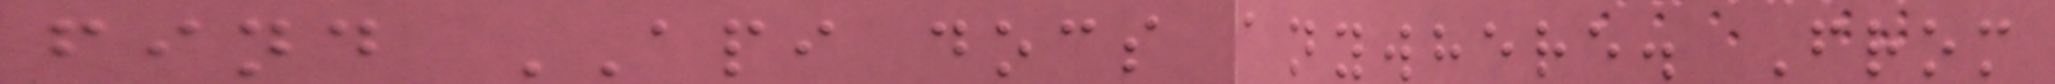find API docs anywhere. From
